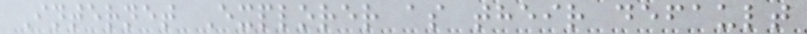Internet Explorer as their default
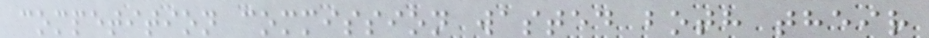competition commission wasted both their
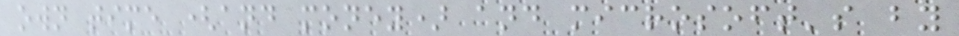own time (and money) and microsoft's by
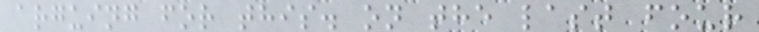arguing for this. on the last four
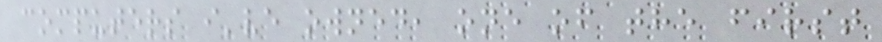computers i've owned, one of the first
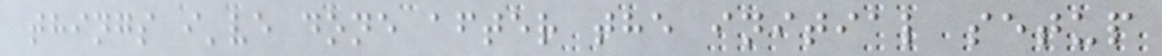things i've done after the initial setup
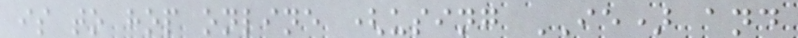is to hop online (using IE) and
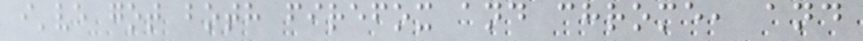i've got both firefox and chrome, and
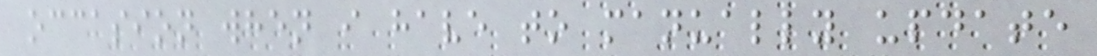occasion when i have to manually update
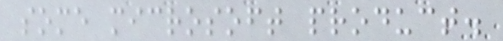some microsoft product.
